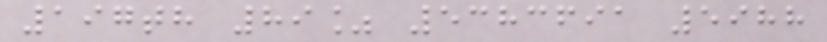197th 89% 5383691 5988
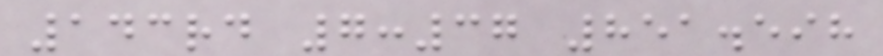143rd 7:37 851.598
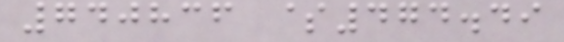740836 $474.49
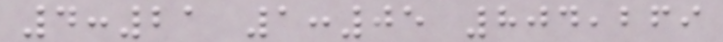4:21 1:05 804,269
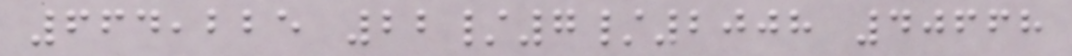664,225 22/7/2008 40668
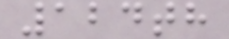124th
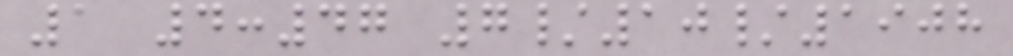1 4:47 7/10/1908
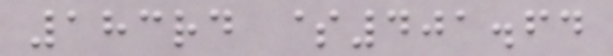183rd $401.64
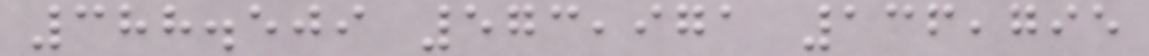388.509 573,971 136,795
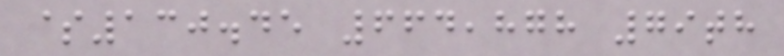$130.45 664,878 79th
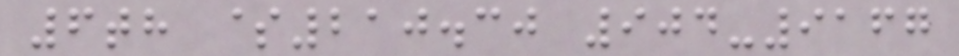6th $210.30 904-9167
